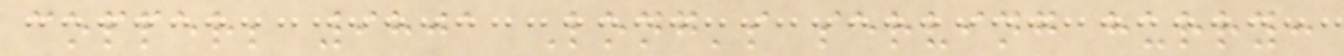copper; 9801 Long's serving hurry:
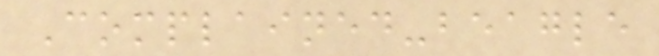Complained-beagle
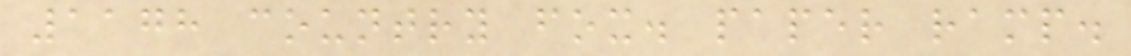1178 country fox. paper ramp.
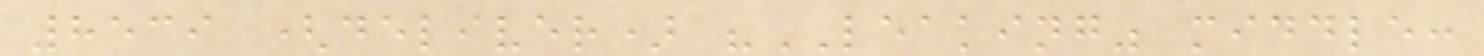8539 (deliver) "LEAKING" middle:
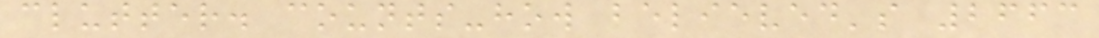clutter. counts-how believed's 2663
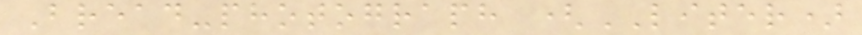Bread-photograph (LITER)
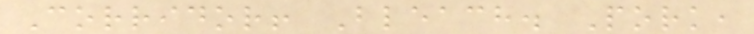Corridor! Bleach. Pork,
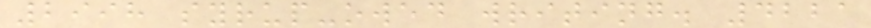2998 syrup-owed writing. 4221
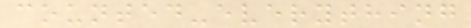counted-everything
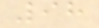98
